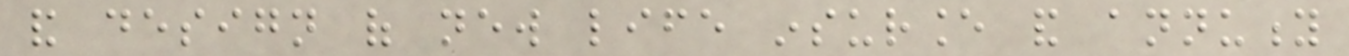and design of new life insurance and annuity
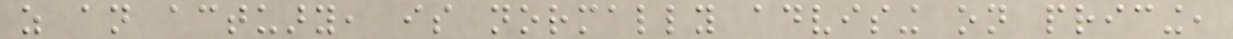as an actuary, is normally advising on pricing,
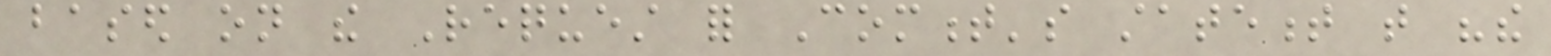based on the Request for Comment's statement that "the
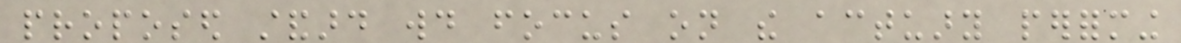proposed standard would focus on the actuary performing
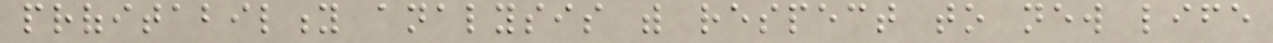profitability analysis with respect to new life
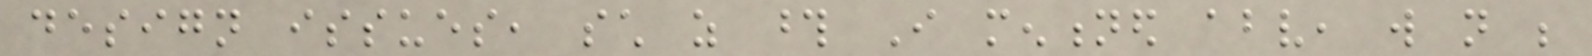design issues, such as those I mentioned above, will not be
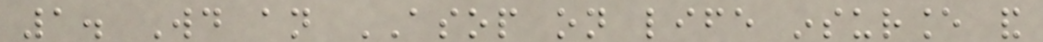1. Would an ASOP on life insurance and
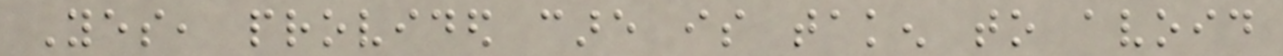Yes, provided care is taken to avoid
